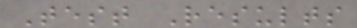Test Results
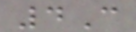4C
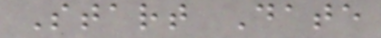Start Date
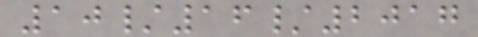10/16/2017
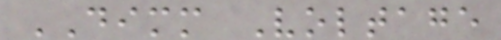DIMM Voltage
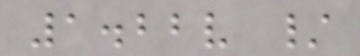1.22v /
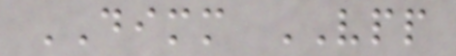DIMM VPP
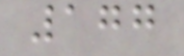177
